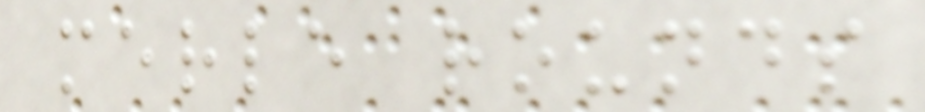merle rounds
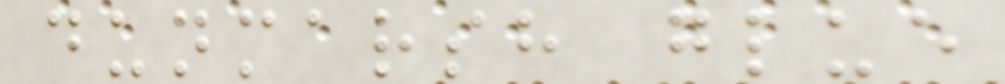dunmarsh glue
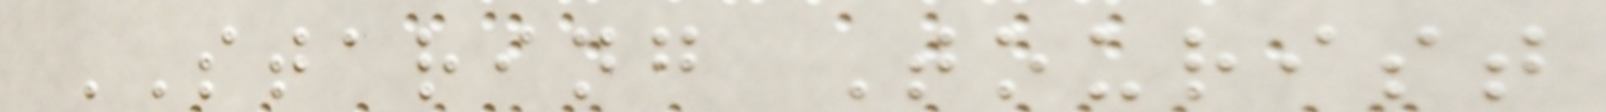STARING Tourist
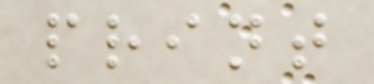print
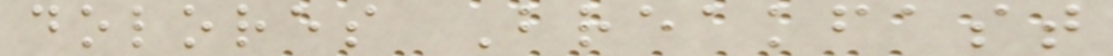dolores Breakfast
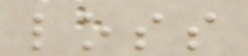loss
